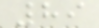89
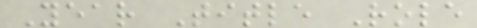Year Title Role
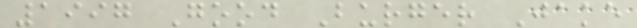1997 Good Burger Jake
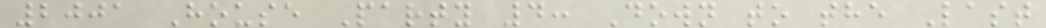2001 House Party 4: Down to the Last
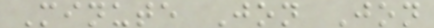Minute Jon Jon
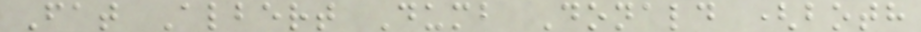Fat Albert Dumb Donald (both
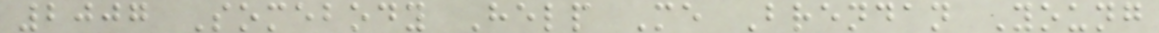2007 Somebody Help Me Brendan Young
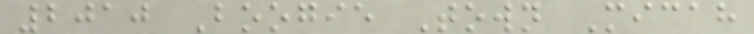2010 Boogie Town Micah
